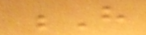H
